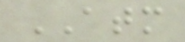ATM
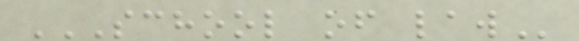SCHOOL OF LAW
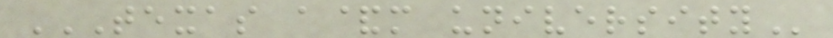TEXAS A&M UNIVERSITY
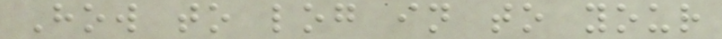How to log in to your
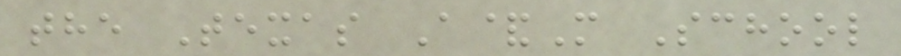the Texas A&M School
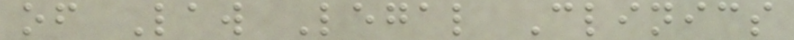of Law Legal Clinics
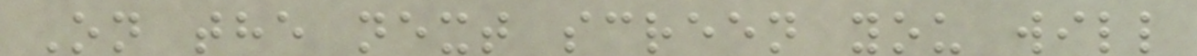On the next screen you will
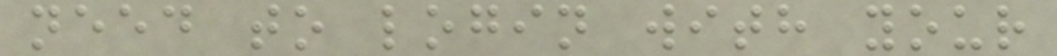need to login with your
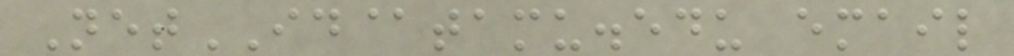NetID@tamu.edu email
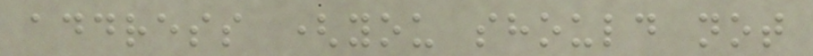address (you should not
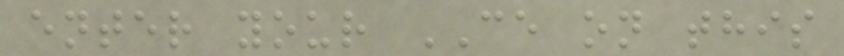enter your CE on this
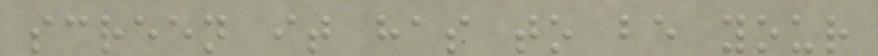screen it has to be your
